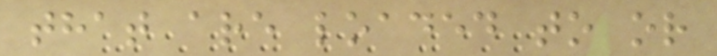that are loaded to or
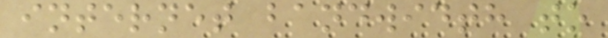internet bandwidth to
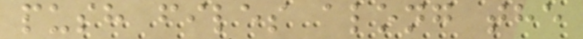push files along the
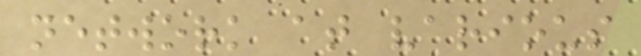network at various
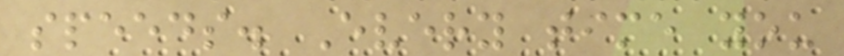speeds. Every time you
